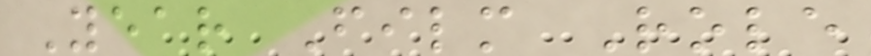Year Film Role
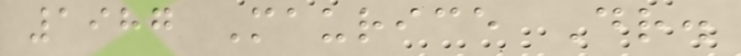1987 Maurice Dr.
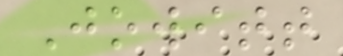Jowitt
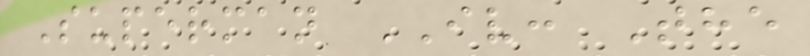Superman IV: The
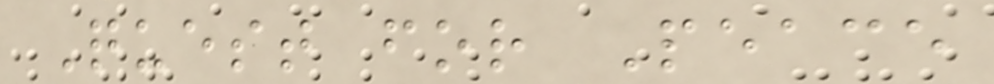Quest for Peace
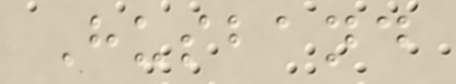Husband
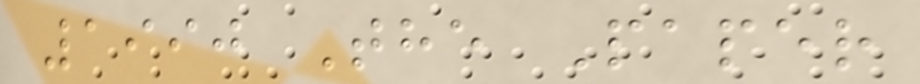1990 The Paper
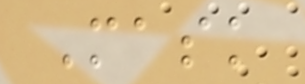Mask
